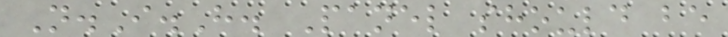N.I.H. Panel should be
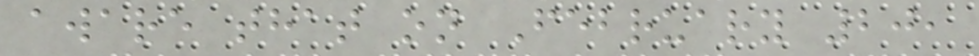aware that on February 20,
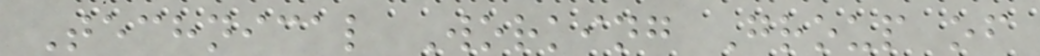Technical Working Group of
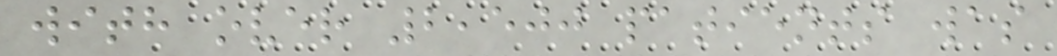with over 2,500 patients was
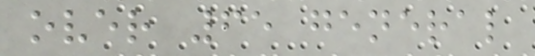over 65 general
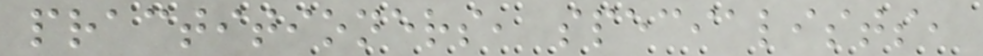practitioners, specialists,
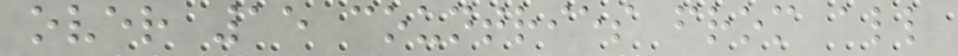over 15 countries from all
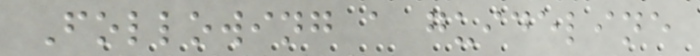Following a guideline
